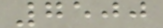7500
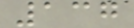137
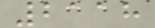2118
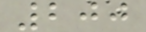200
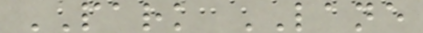PARK LANE
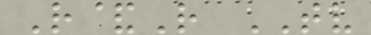R&R TV
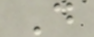D
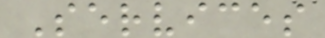Services
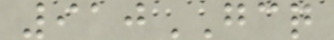910GCQ
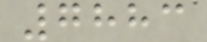7883
